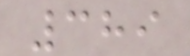389
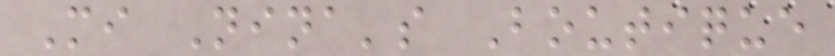Mi Nina's Boutique
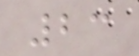23
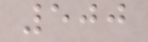500
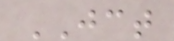JCT
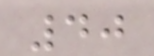40
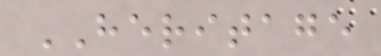HERITAGE
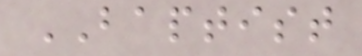BAPTIST
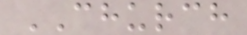CHURCH
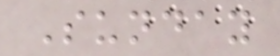Sunday
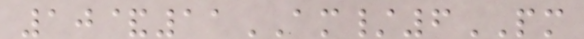10&11AM/6PM
